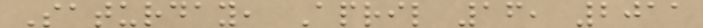Saturday, April 16, 2011
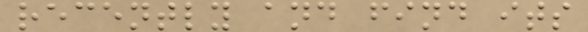recently and find its
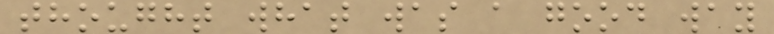thought what was a good way
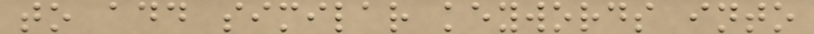to add similar keywords into
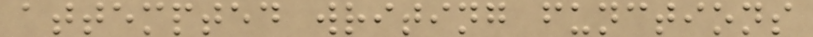attempted writing functions
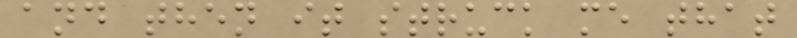and then it struck me that
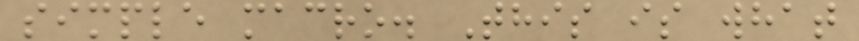simple macro. This is what
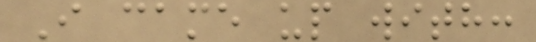I came up with:
